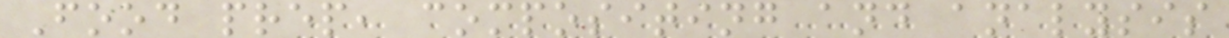Food prep, compositing and analysis
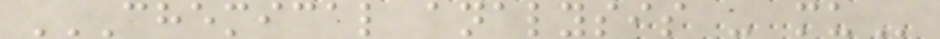CHEMICAL ANALYSIS - MU
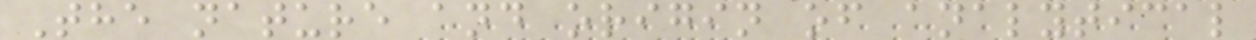The nature and origin of analytical
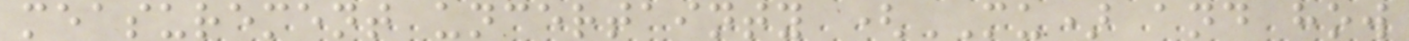measurement uncertainty (MU) and how
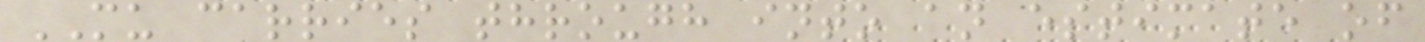MU carries through into an estimate of
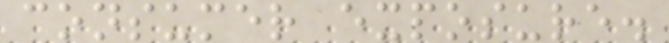consumer exposure.
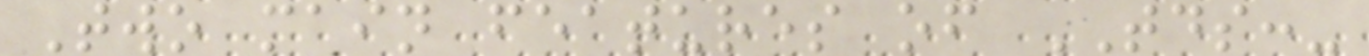Two main features of TDS:-
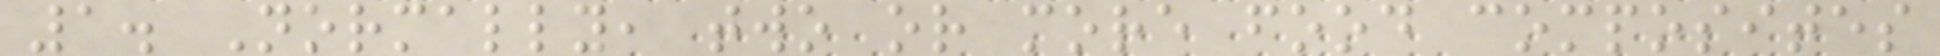1. Normally, two or more food composites
